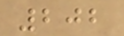202
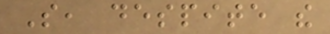So, despite the
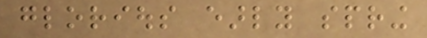glorious early spring
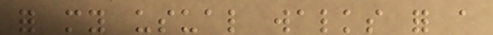for my usual walks for a
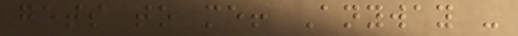gets to me! Anyway -
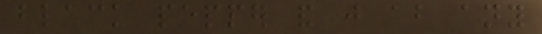black pepper and just about any
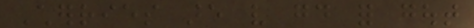Cherries are very good for gout
